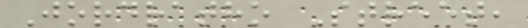Jordratho Street,
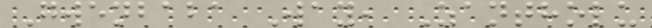Gwenbaba Way, Zantholu
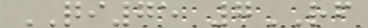QI75 7RF
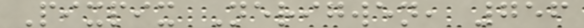Pixpix Nerigwen, 756
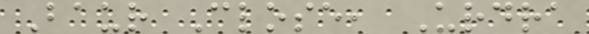Baur Close, Urdra
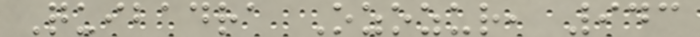Quibadra Ozozur, 943
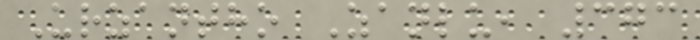Urzantho Zanlu, 373
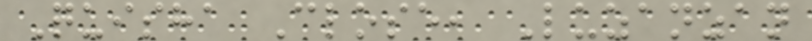Quisha Close, Luzanzan
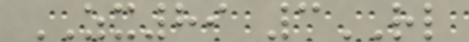ZX89 3RL
